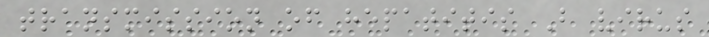transmission of hepatitis B virus
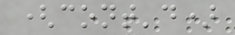(cont'd)
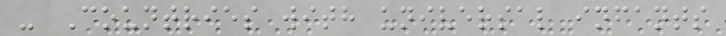- Countries with universal infants
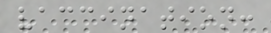vaccination:
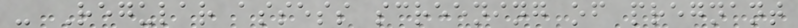- Regular assess screening of pregnant
